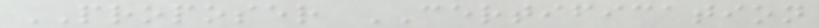PROPOSER CERTIFICATION
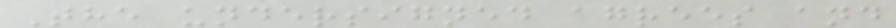The undersigned agrees and
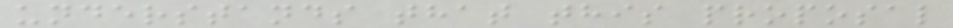understands that this proposal
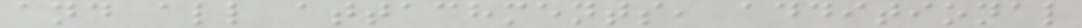and all attachments, additional
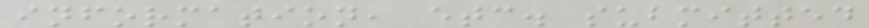information, etc. submitted
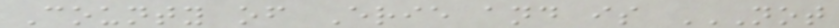County of Erie and is NOT
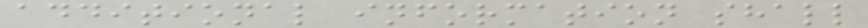additional information shall
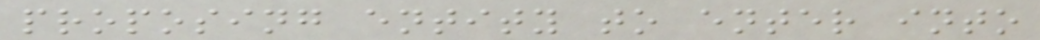proposing entity to enter into
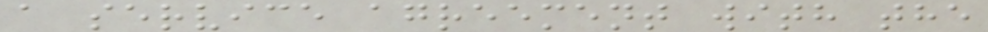a service agreement with the
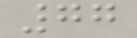77
